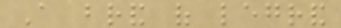A brand of legrand
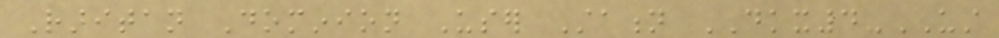Raritan Dominion User Station DKX4-UST
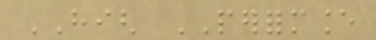HIGH PERFORMANCE
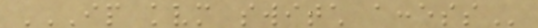IP KVM SWITCH ACCESS
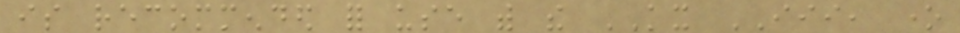is recommended for use with the KX III, one
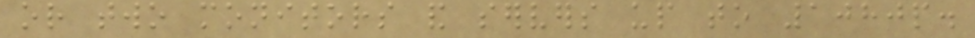or two monitors and servers up to 1080p.
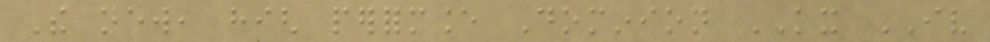The new, high performance Dominion KX IV
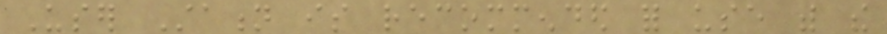User Station is recommended for use with the
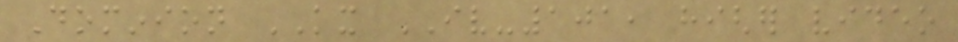Dominion KX IV-101, higher video
